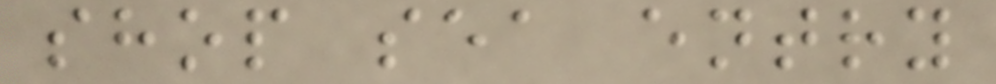shop sea entry
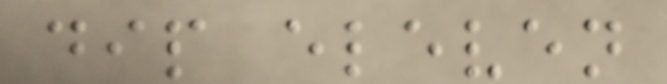dip eleven
